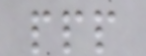ppp
